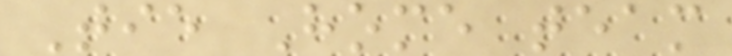Tie Home team
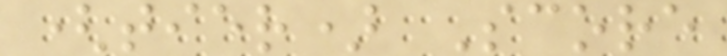(tier) Score
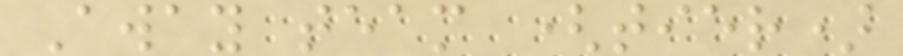Away team (tier)
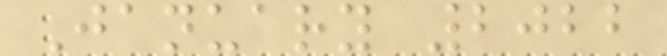January 2022
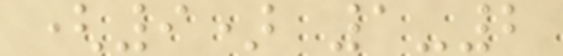(9) 1-2
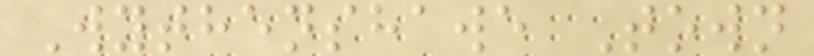Wythenshawe Town
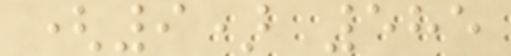(9) 585
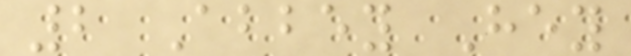2 Abbey Hey
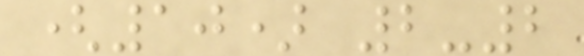(10) 2-2
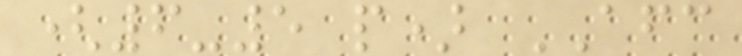(6-5 p) AFC
